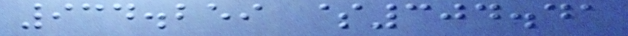934.259 $304.41
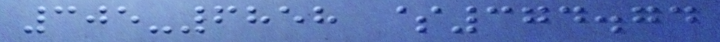305-6858 $374.74
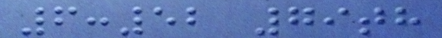6:52 79th
